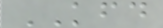KFD
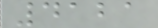4121
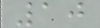10
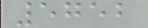5752
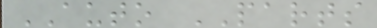AUTO PARTS
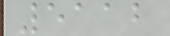5112
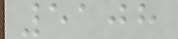5108
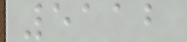5112
